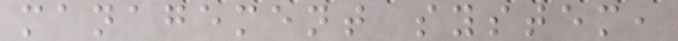management system,
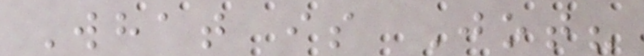What is Jot?
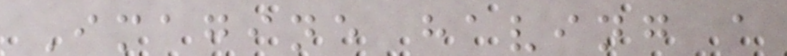Imagine having a
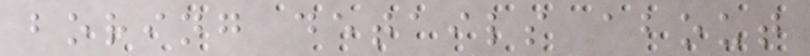boring details about
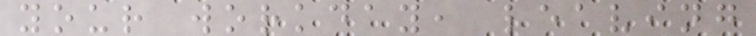your workday, leaving
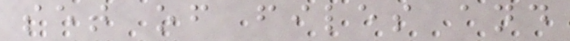set of files and
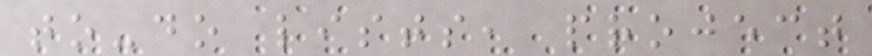to-do lists, project
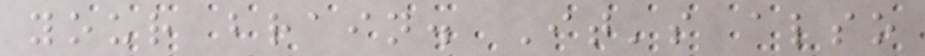your brain. It's also
